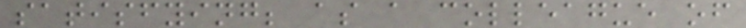satisfying; as a colleague of
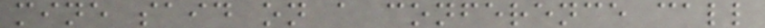mine said on a conference call
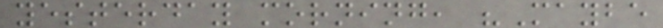yesterday morning, "Maybe
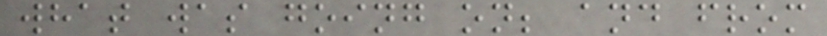what was going on; and from
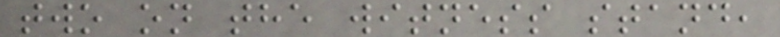two on the witness stand,
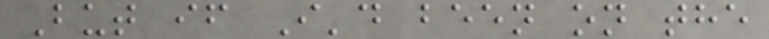But if I'd been on the
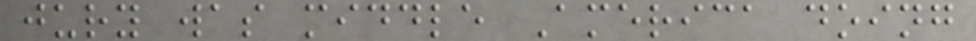jury was middle America doing
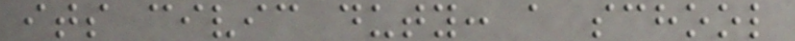its civic duty: a school
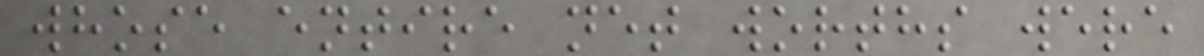whose entire net worths were
